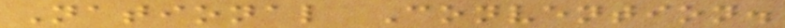National Convention.
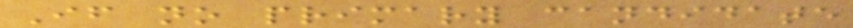If no primary candidate
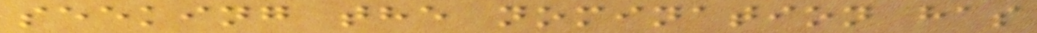seeking the nomination has
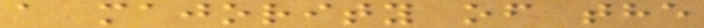a majority of the
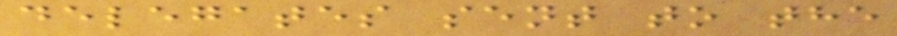delegates sent to the
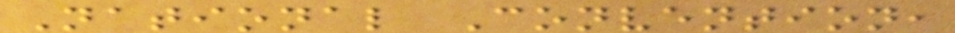National Convention,
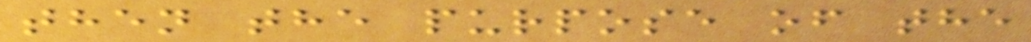then the purpose of the
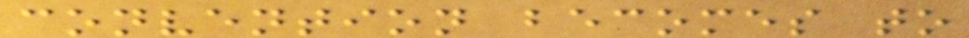convention becomes to
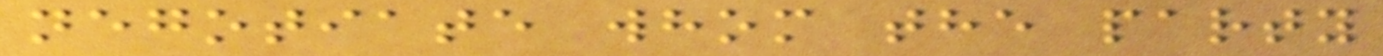negotiate whom the party
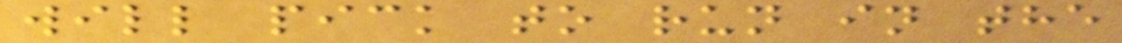will pick to run in the
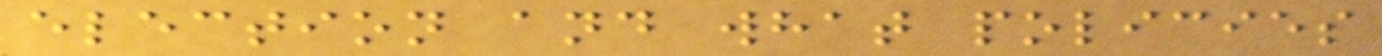election and what policies
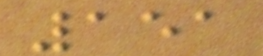151
